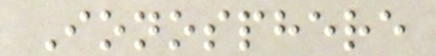Ionosphere
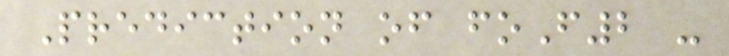Prediction of foF2 -
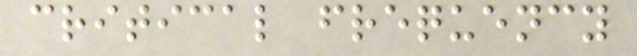critical frequency
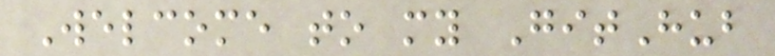Welcome to my GitHub
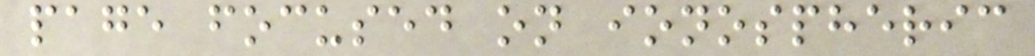page focused on ionospheric
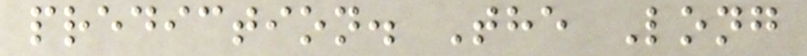prediction. The Long
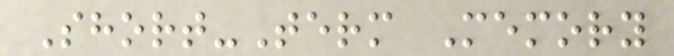Short-Term Memory
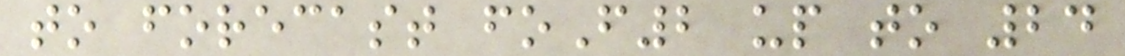to forecast foF2 up to 24
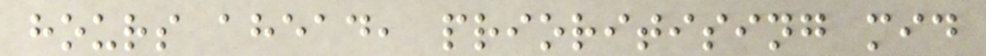hours ahead, prioritising mid
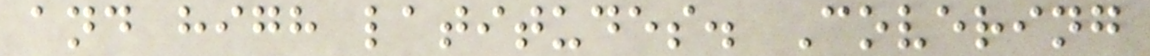and high latitudes. Covering
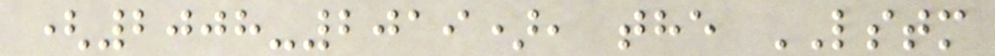(2008-2019), the LSTM
